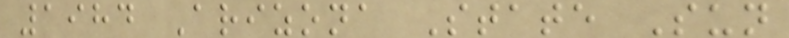1984 Arizona State Sun
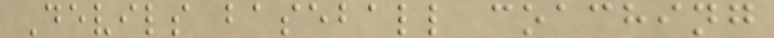Devils baseball coaching
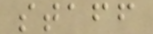staff
